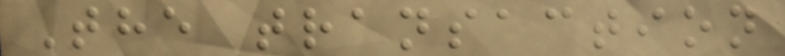The transaction
